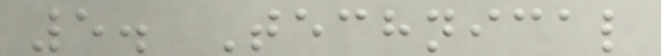5. Technical
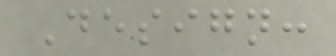Design:
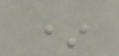*
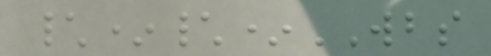\*\*WBS
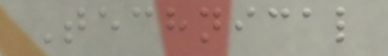Technical
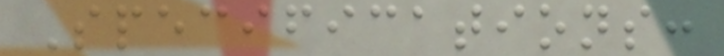Specifications:
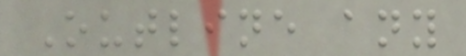Outline any
